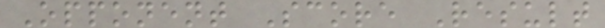Opponent Score Result
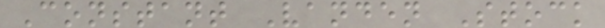Constant Vanden Stock
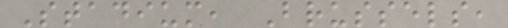Stadium, Brussels,
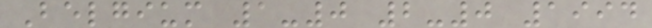Belgium 1-0 2-0 1994
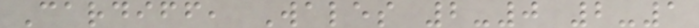Cardiff, Wales 2-0 2-1
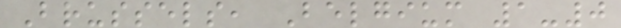Brussels, Belgium 1-0
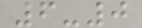6-0
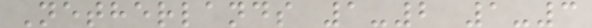Netherlands 1-2 1-3
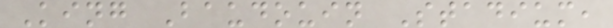King Baudouin Stadium,
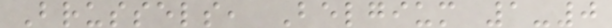Brussels, Belgium 1-0
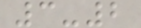3-2
